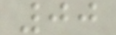00
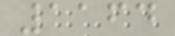1164
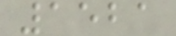1521
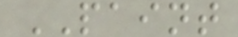PAINT
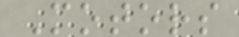Motors
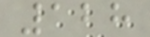128
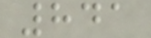841
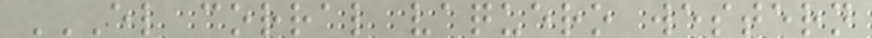EL CORRAL VAQUERO WESTERN
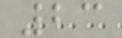23
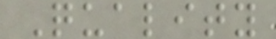Quality
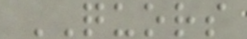QUORS
